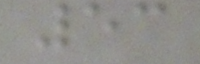53
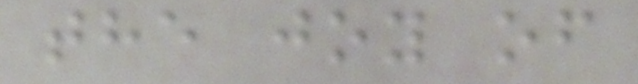the joy of
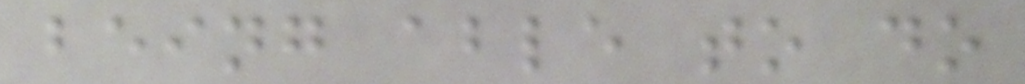being able to do
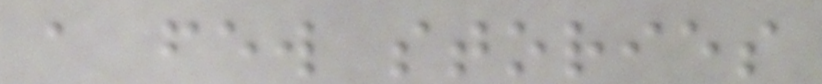a few stories
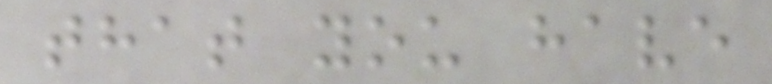that you have
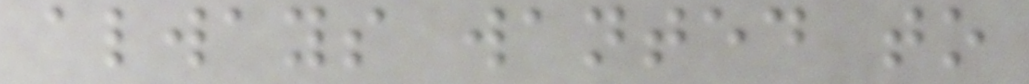always wanted to
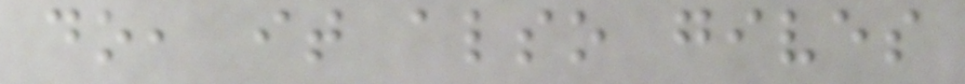do, it also gives
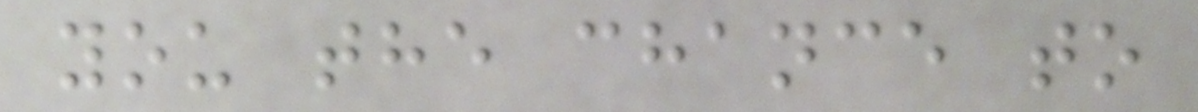you the chance to
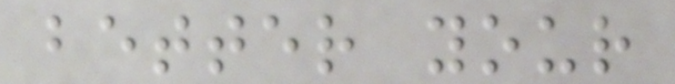better your
